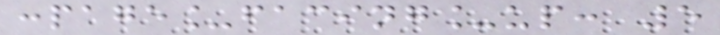:page_facing_up: 5
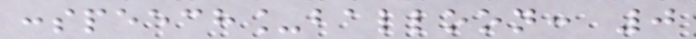:speech_balloon: 0
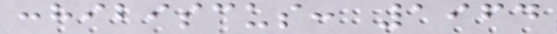:hibiscus: 1964
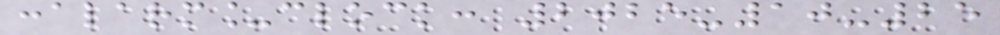:alarm_clock: 2025-10-25
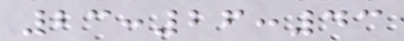23:26:43
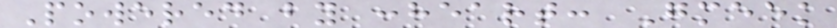Powered by :heart: Gmeek
